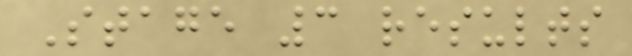Stage 3 results
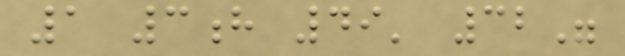1 3h 49' 32"
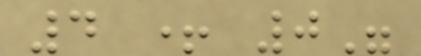4 + 0"
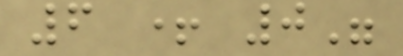6 + 0"
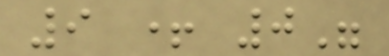9 + 0"
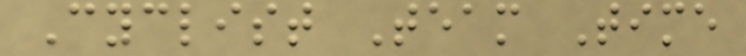Cyclist Team Time
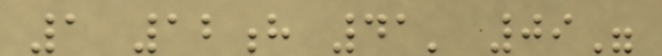1 12h 41' 09"
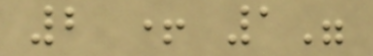2 + 1"
